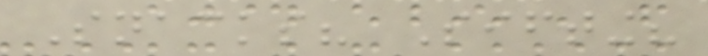Snacks? Sifting?
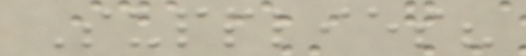Supplies?
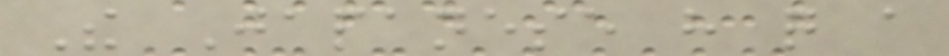The Japanese have quite a
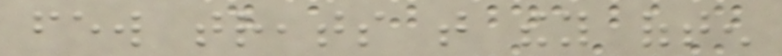few treats that they often
